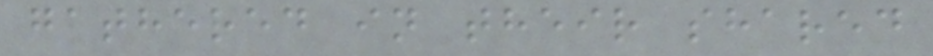gathered in their shared
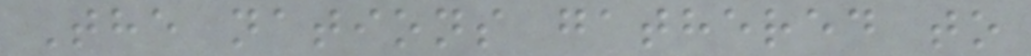The nations gathered to
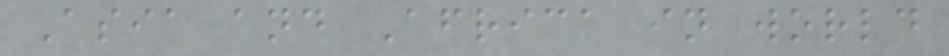Asia and Africa in world
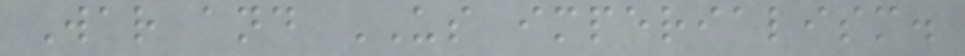War and US imperialism.
